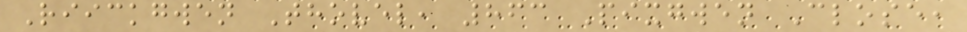Riickgwen Thovel, 863 Pixgwen Close,
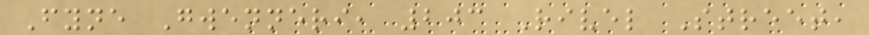Fyne Gwenneri, 203 Rivel Street,
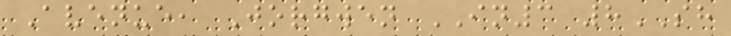Avenue, Jorgwen IN3 8SH
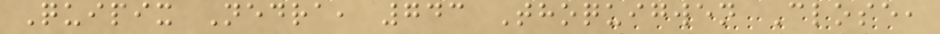Quipix Nedra, 743 Thoquigwen Close,
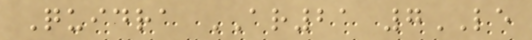Quidra AR21 7LE
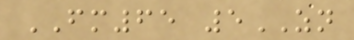FM65 5ZN
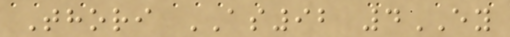Thori AS92 4EY
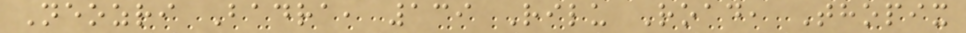Neozri Badra, 139 Rilu Road, Thopix
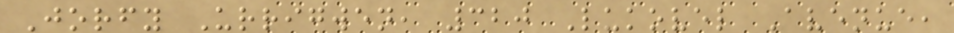Jorfy Urrigwen, 320 Lukovel Avenue,
